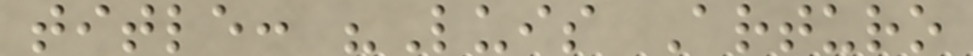title: "Luis Arturo
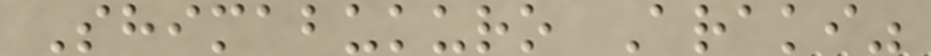Shimabukuro Araki"
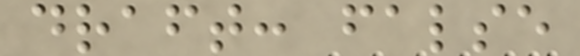draft: false
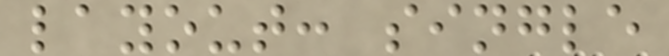layout: single
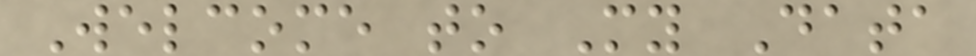Welcome to My Data
